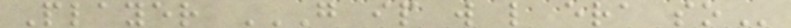Player G IP W L ERA SO
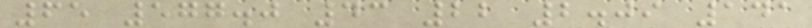65 577.0 43 22 2.09 141
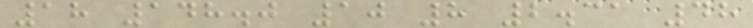18 148.0 10 8 2.31 48
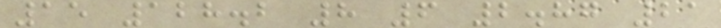15 128.2 8 6 2.87 21
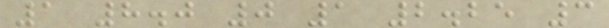1 8.0 0 1 2.25 3
